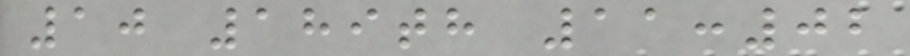10 189th 11:02
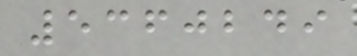5360249
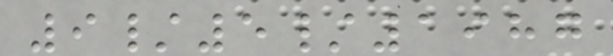9/5/1987
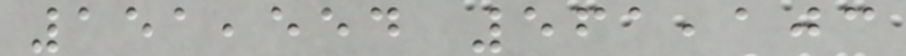151,554 561,103
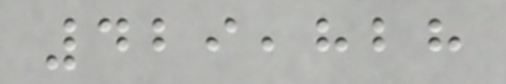429,828
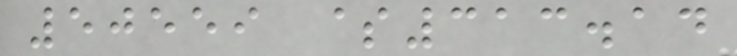50559 $313.14
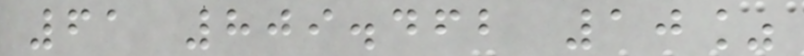61 809.462 10%
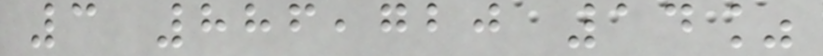3 886,720 14%
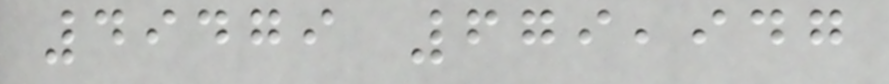49479 679,947
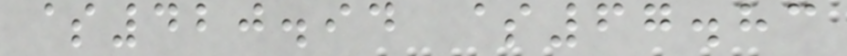$420.94 $67.83
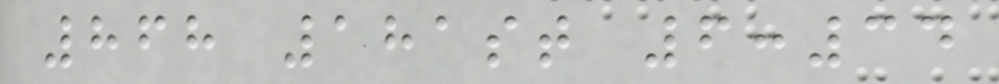868 181st 6:34
